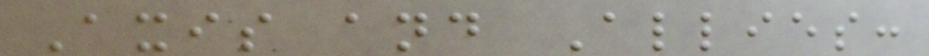Axis and Allies:
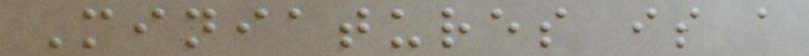Miniatures is a
